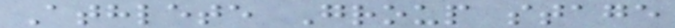Athlete Group stage
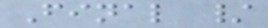Final /
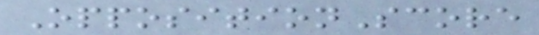OppositionScore
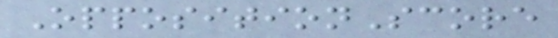OppositionScore
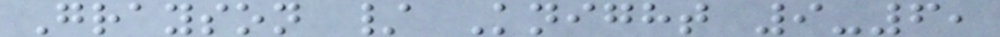Grayson / Knight 9-6,
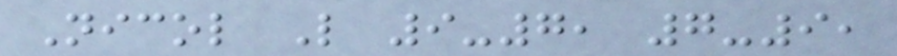Nicol L 9-7, 7-9,
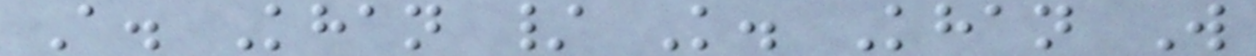A. Khan / K. Khan W
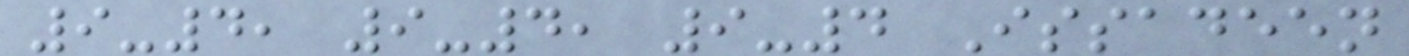9-4, 9-4, 9-4 Issadeen
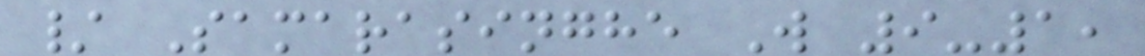/ Samarasinghe W 9-1,
